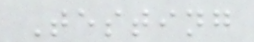Testing
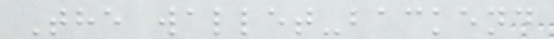The wallet-backend
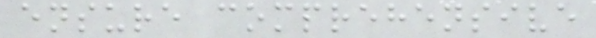ensure comprehensive
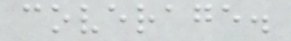coverage.
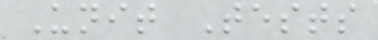Unit Tests
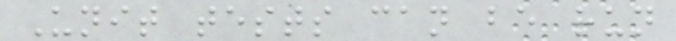Unit tests can be run
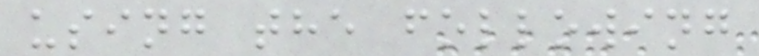using the following
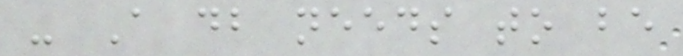- A db needs to be
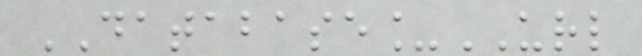DATABASE_URL
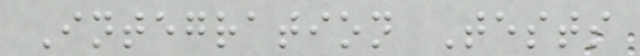Integration Tests
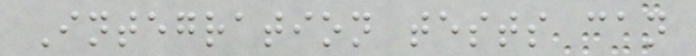Integration tests can
